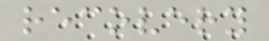recovery
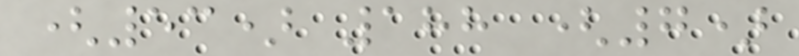(53) 188 (7)
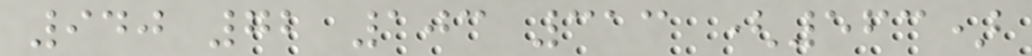940 72 103 313 (563)
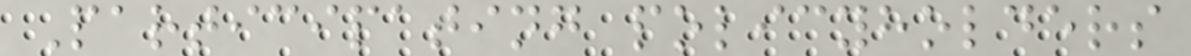Participating policyholders
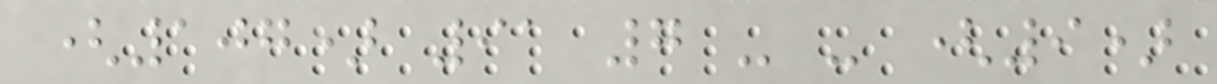(107) 91 7 - - (9)
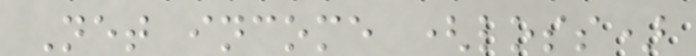Net income (loss)
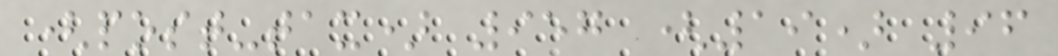(post-tax) 957 (19) 96
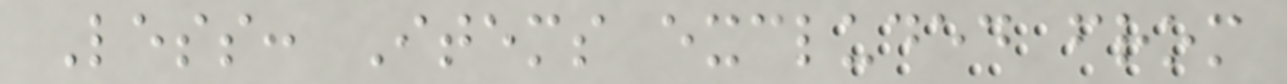Less: Items excluded from
